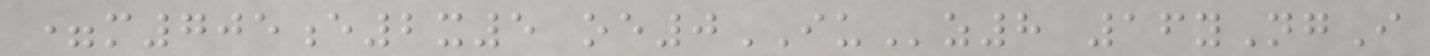=m705e2x5 oe0IUz8 16yNgI
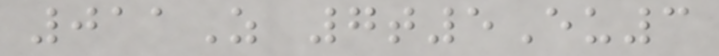011Z 7t5Eu3
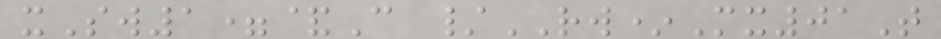xSw1=&C /RW*Mx01T
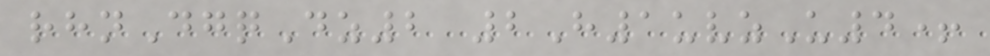rhnDgqDz2 2H1uvzU4+
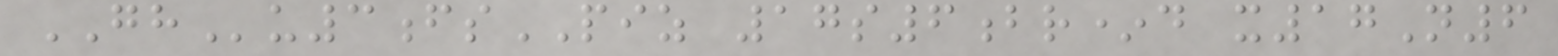GHu3fsPIZ 17s6br*d x17N6
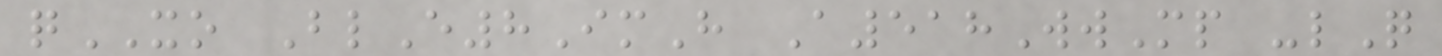qXO BlE8ImH A518WwMp -lQ
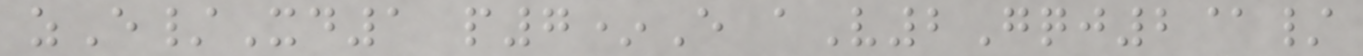zE/Xd1 p7*E aV2Gqj2@/
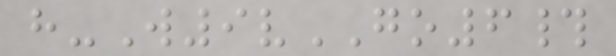h-W9vGO6#
